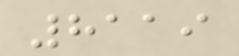8119
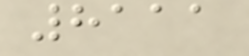8111
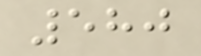580
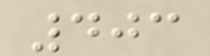403
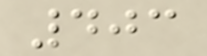403
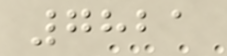7821
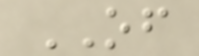OF
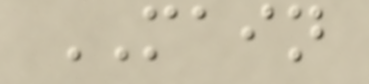MAIN
